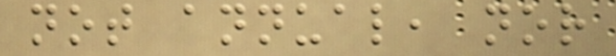not annual, nor
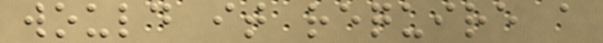would it require a
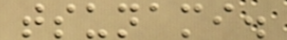tsunami.
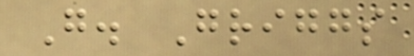G. Griggs
